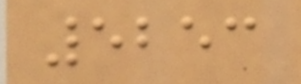5253
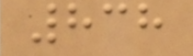838
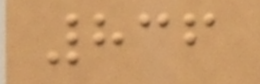836
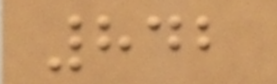842
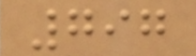797
